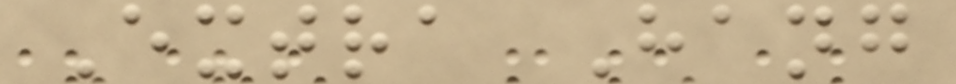Extra Hang
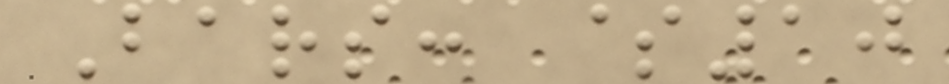Bars: $10
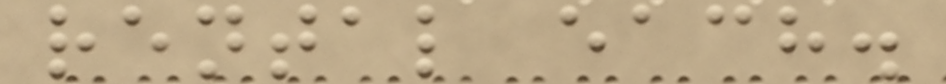rental each.
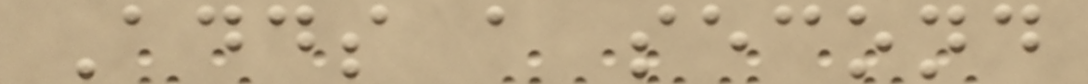Adds a second
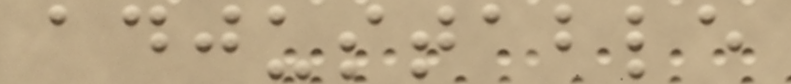adjustable
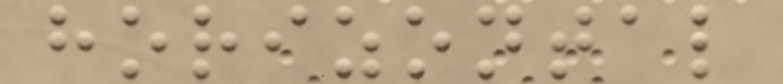horizontal
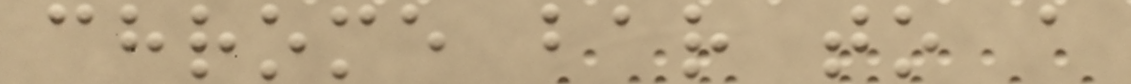chrome bar to a
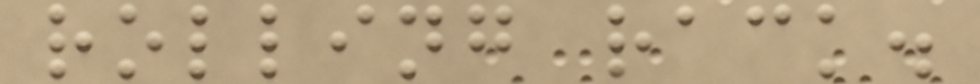rolling rack.
